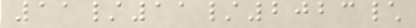11/11/2023\
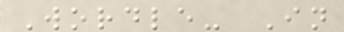Wordle- In
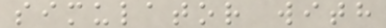simulator with
